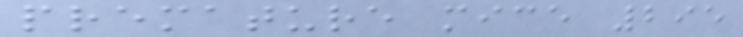premature mice 295
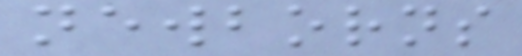newborns
